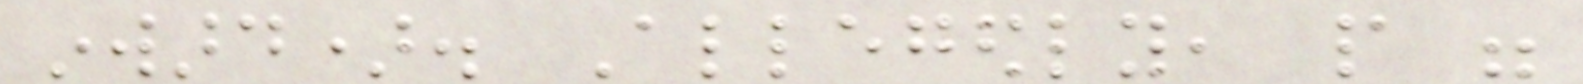inward). Allegedly, people were
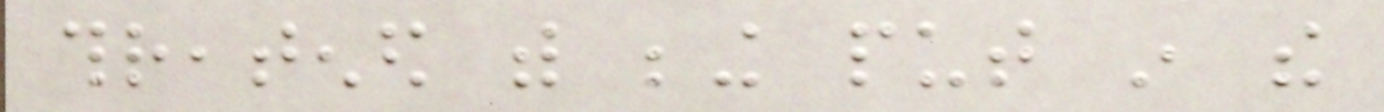threatened with being put in the
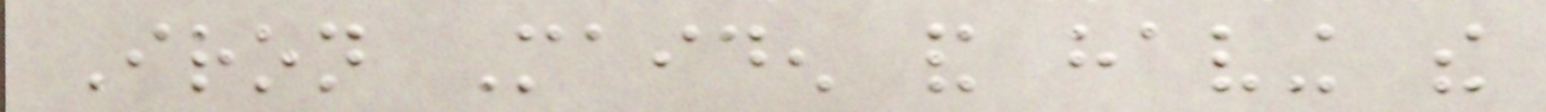Iron Maiden and having the
